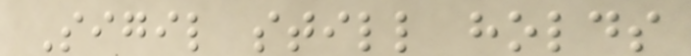Sigil still holds
